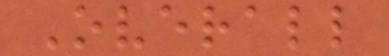Overall
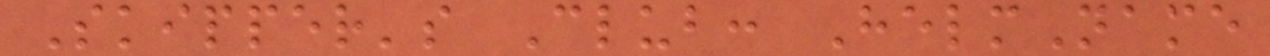Skipper's Club: HelmName
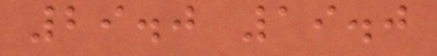29.0 19.0
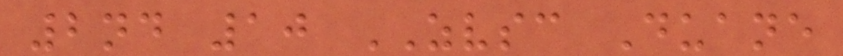2nd 10 ZVSC Duane
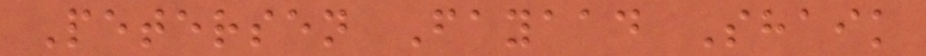Petersen Fayaad Shaik
